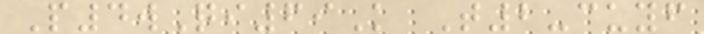P4wQi69K T2-cuyf
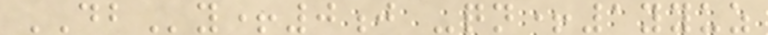DBy+0j -qn+1yyuz
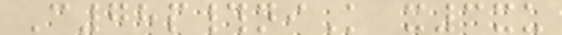C78p#niK x3xu
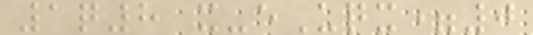1q8 x-eUqx=0
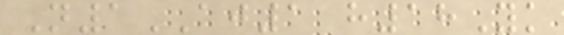N1AJ1 h18Yk
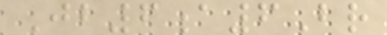Jb6a6Br
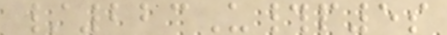/223U#p5s
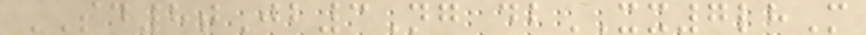SD8tJb3Ng dbXX7lhM
